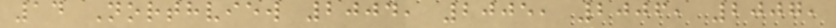14 Northview 2004, 2005, 2006, 2007,
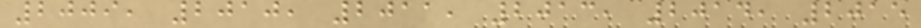2009, 2010, 2011, 2013, 2014, 2015
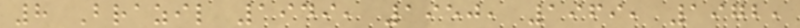8 Brazil 1949, 1950, 1969, 1972,
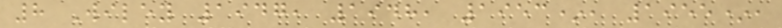8 Wiley 1947, 1948, 1953*, 1955*,
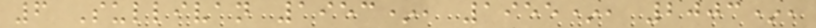6 Sullivan 1953*, 1955*, 2003*,
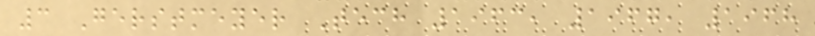3 Gerstmeyer Tech 1963, 1967, 1968
